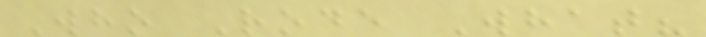Who Rode What?
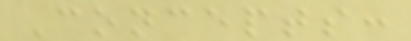Concepts:
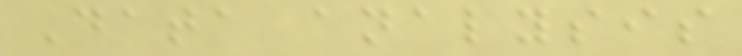Data analysis
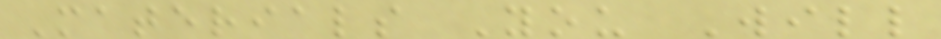Materials You Will
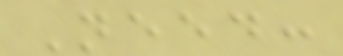Need:
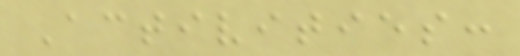Activities:
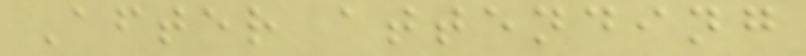After attending
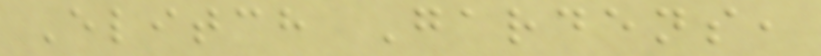Elitch Gardens,
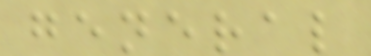general
